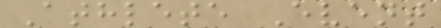Athlete Event
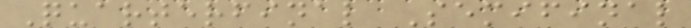Quarterfinal Semifinal
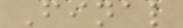Final
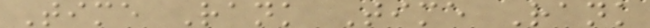Time Rank Time Rank
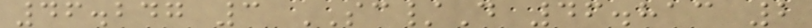46.247 3 SC/D 46.813 2
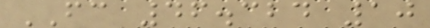FC 46.324 10
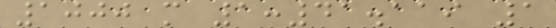1000 m 1:41.119 1
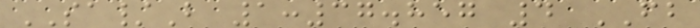SA/B 1:37.857 4 FB
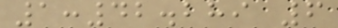1:42.289 6
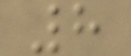8
